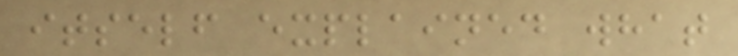itself explained what
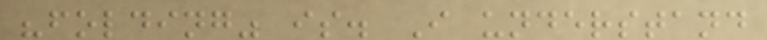"folding" is. I understand
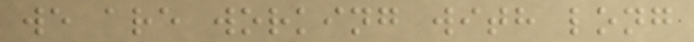we are working with long
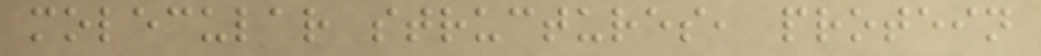molecular structures, protein
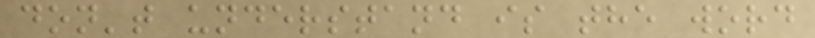don't understand is the word
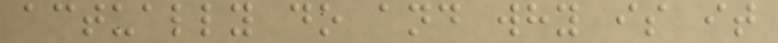actually do and why is it
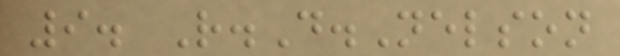9. R.D.Nelson
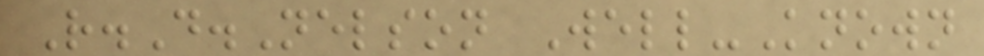R.D.Nelson Well-Known
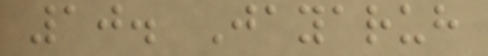10. Jayaruh
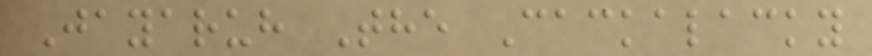Jayaruh The Cackalacky
